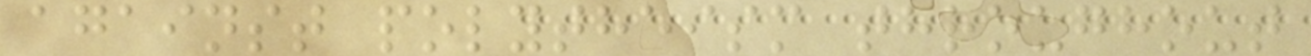against polytheism throughout
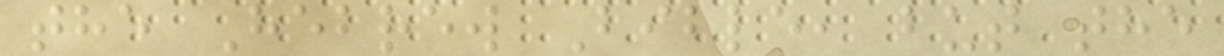the Hebrew Bible, but the
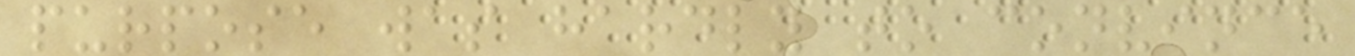purpose was hardly to convince
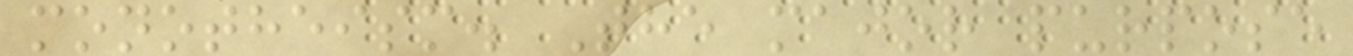monotheism. The major purpose
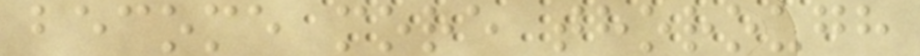become more thorough
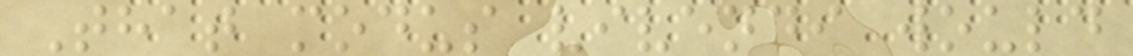That modus vivendi would
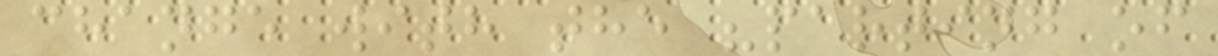change with the "parting of
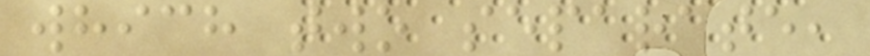which two separate,
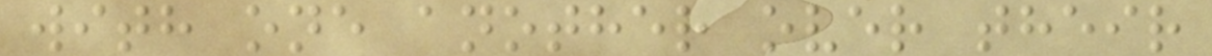with one another over their
